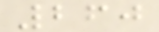260
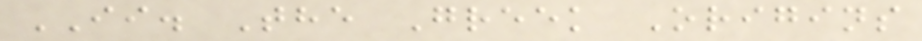II. The Greek Origins
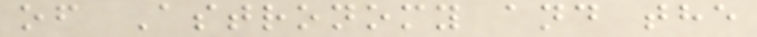of Astronomy and the
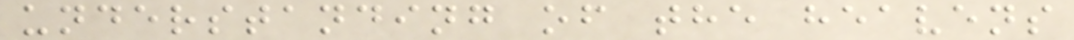understanding of the heavens
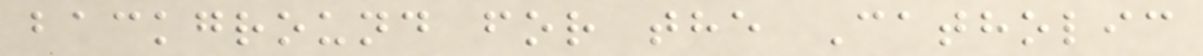background for the Catholic
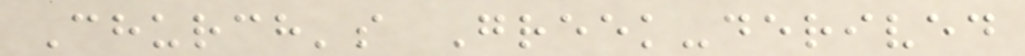Church's Greek-derived
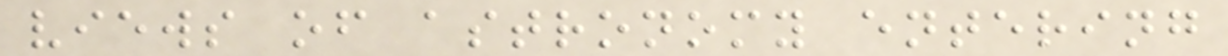views of astronomy entering
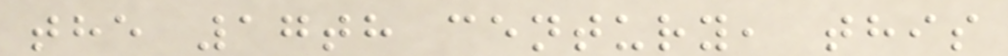the 17th century, this
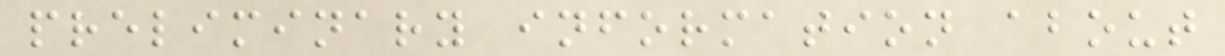preliminary information about
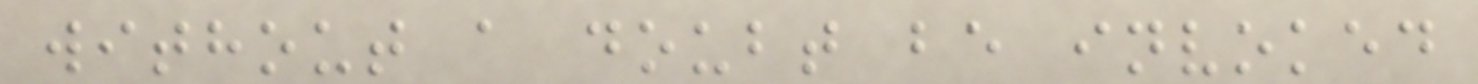without a doubt be invoked
